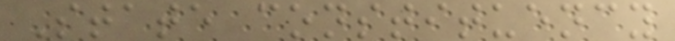State constituency
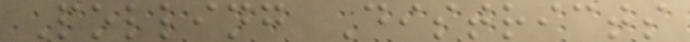Polling Districts
